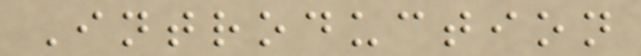Introduction
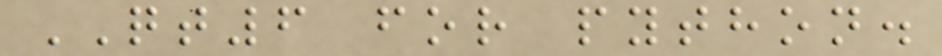QT6 for python.
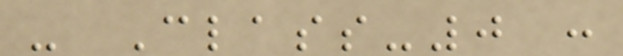- Class-0 :
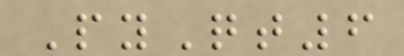PyQt6
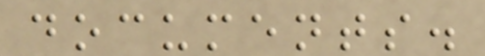documents.
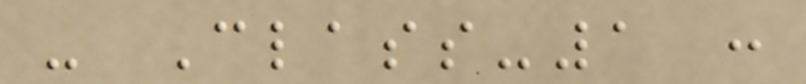- Class-1 :
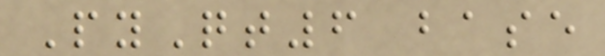PyQt6 base
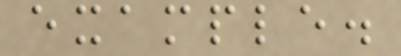example.
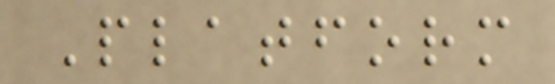Platform
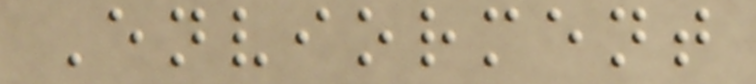Enviorment
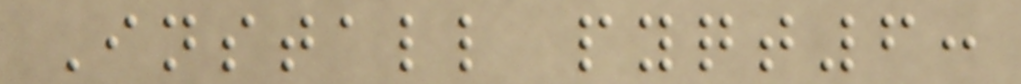Install pyqt6:
